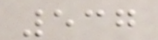537
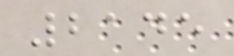2145
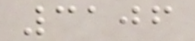3106
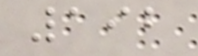192
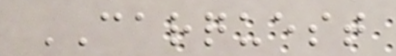CARQUEST
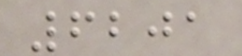6201
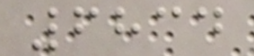6834
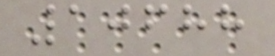10688
